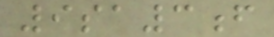9sa3f
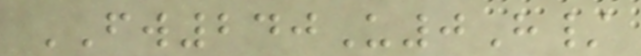FW240U0H/
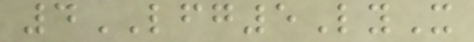4LFG5LyX
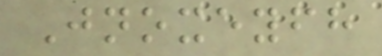Jnoxeyfh
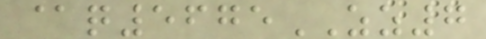@q5675ZZ7
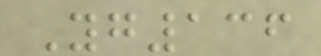Yg136
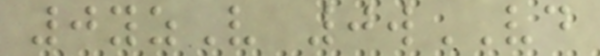0yzV 0wVD
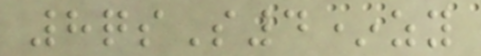8qsS4*zy
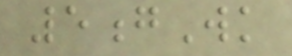5gWk
